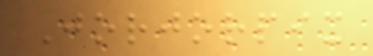Jorjorpix
